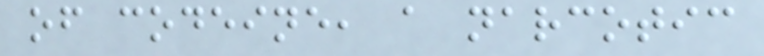of codeine, a narcotic
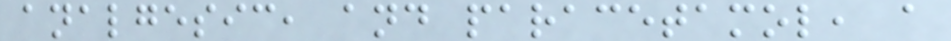analgesic, and paracetamol, a
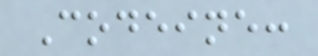Codeine:
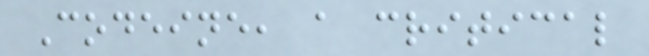Codeine, a critical
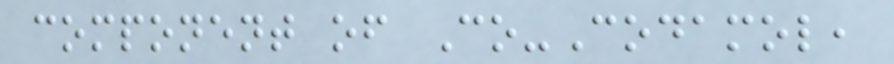component of Co-Codamol,
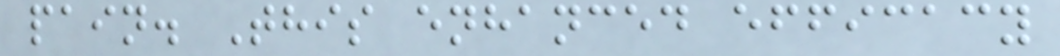pain. This enhanced efficacy
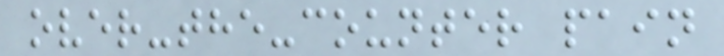over-the-counter pain
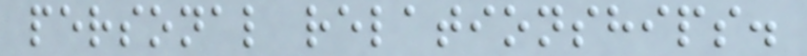personal relationships.
